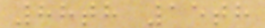88th 15th
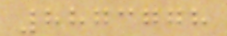8873778
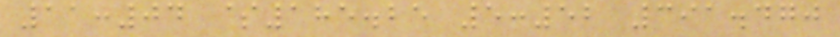11:04 $185.25 5:52 391.470
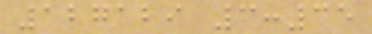127129 3:35
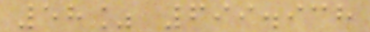58% 699.938
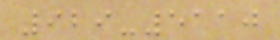929-5110
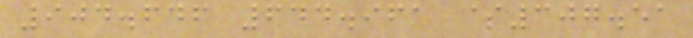904.646 644.961 $307.51
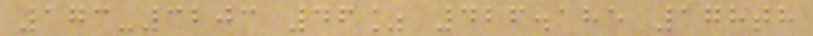173-3203 46% 426.185 178th
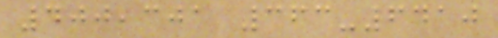400,301 363-6410
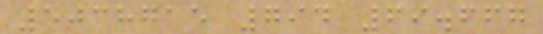5038715 794 69.667
